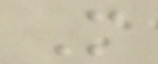M
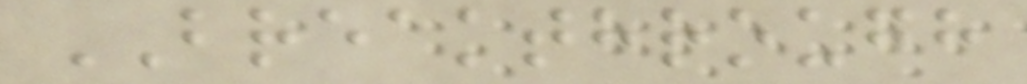BREAKTHROUGH
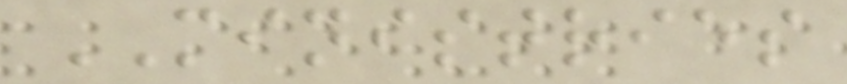MINISTRIES
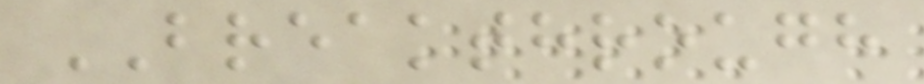BREAKTHROUGH
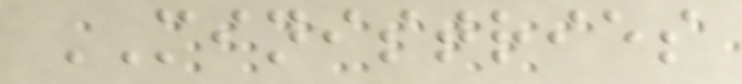MINISTRIES
